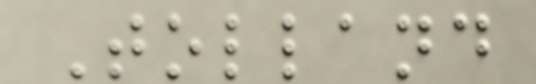Tolland
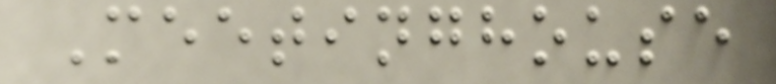Meetinghouse
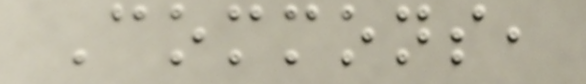Commons,
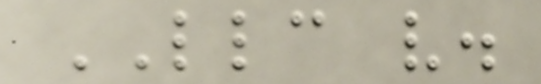LLC v.
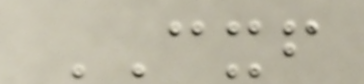CXF
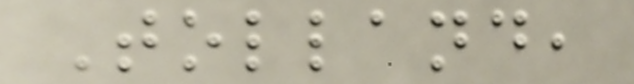Tolland,
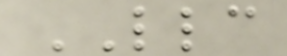LLC
